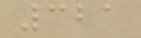321
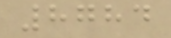8784
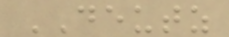DEUTZ
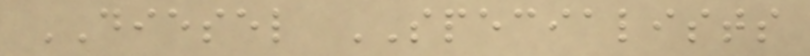DIESEL SPECIALISTS
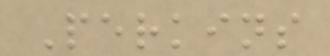Perkins
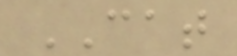CAT
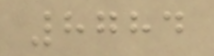8784
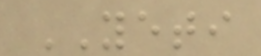YETI
